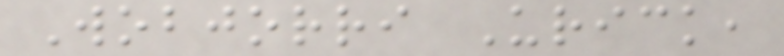Wobjorri Urick,
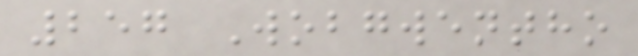257 Wobgwentho
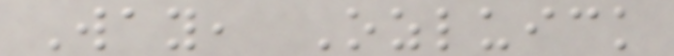Way, Ozluick
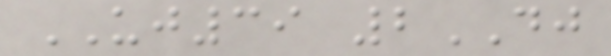UJ39 2DJ
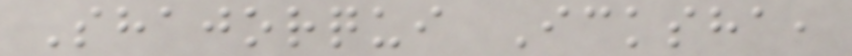Shajorqui Icksha,
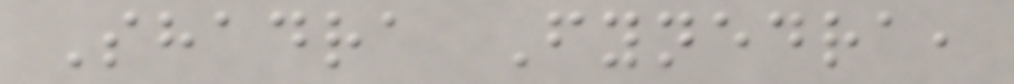Shadra Fynedra,
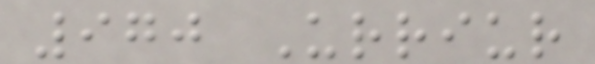970 Urriur
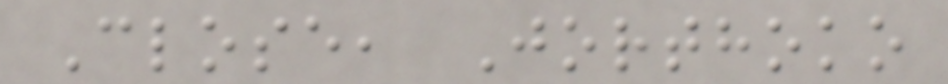Close, Jorthoko
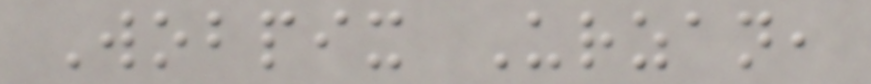Wobpix Urzan,
